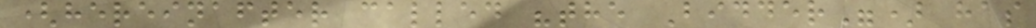(hereinafter called "the Bidder") has
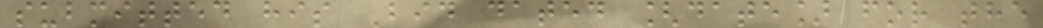submitted his Bid dated [date] for the
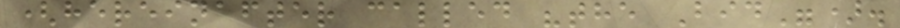(hereinafter called "the Bid").
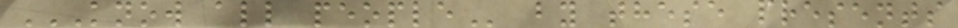KNOW ALL PEOPLE by these presents
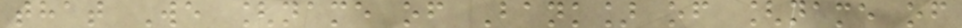that We [name of Bank] of [name of
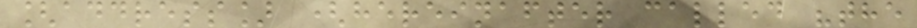[address] (hereinafter called "the
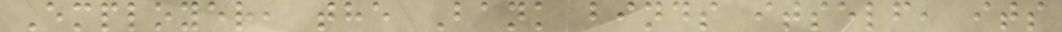Employer, the Bank binds itself, its
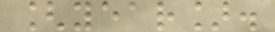[year].
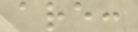are:
